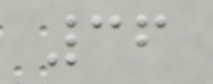36
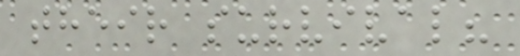their survival?
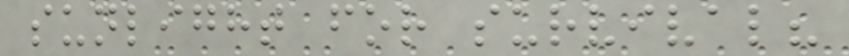sunlight for survival?
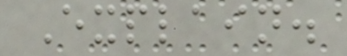Explain.
